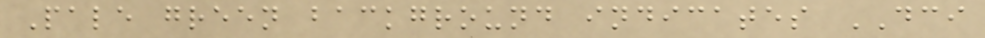Pale green background indicates DCI
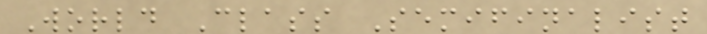World Class Semifinalist
